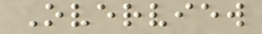Overview
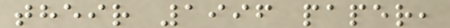their 1996 paper,
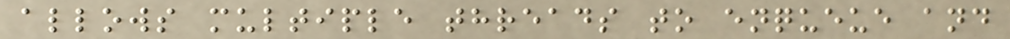allows multiple threads to enqueue and
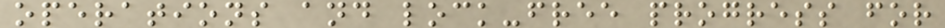operations and lock-free progress for
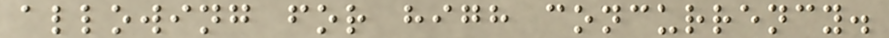allowing for high concurrency.
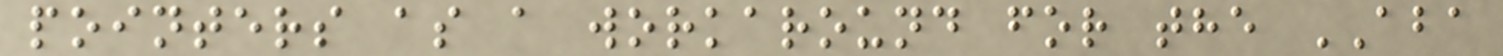pointers as a workaround for the ABA
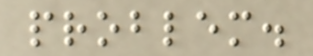problem.
